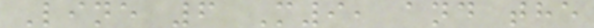Line 6 M9, and the
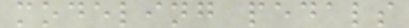modeling pedals
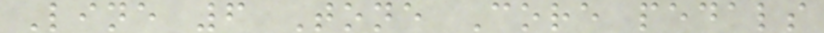Line 6 Tone Core pedals
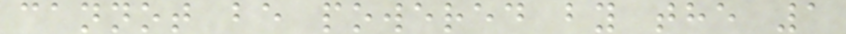cannot be powered by the 1
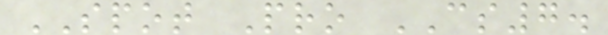SPOT Pro CS7.
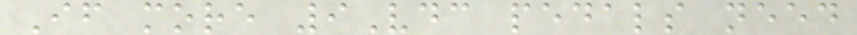If more 9Vdc pedals need
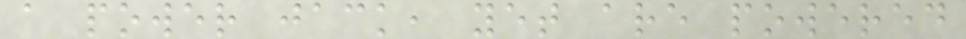a power jack, yet are powered
